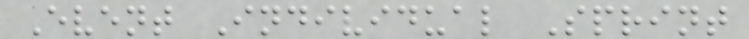Event Individual Sprint
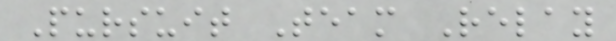Pursuit Team Relay
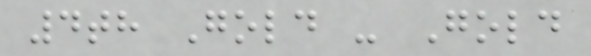4th Gold - Gold
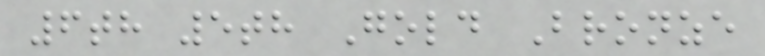6th 5th Gold Bronze
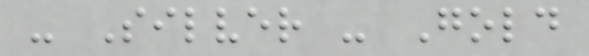- Silver - Gold
